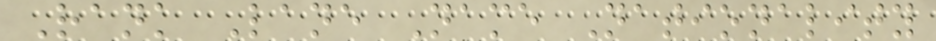Rank Lane Name Nationality
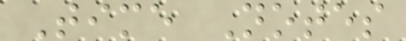Time Notes
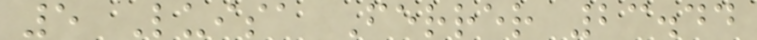5 Luisa Ferrer 23.44
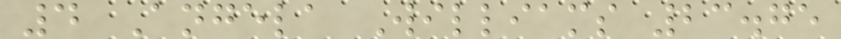4 Angela Williams 23.75
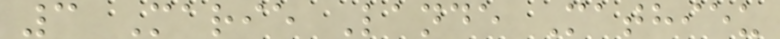3 Marie Lande Mathieu
